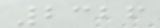2326
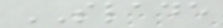SLADE
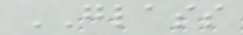GLASS
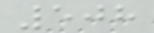508
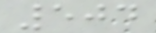504
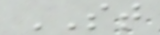ST
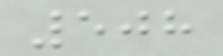508
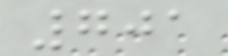701
